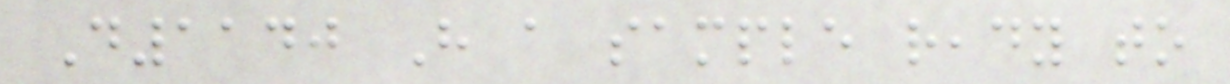D1140 Have a sample ready to
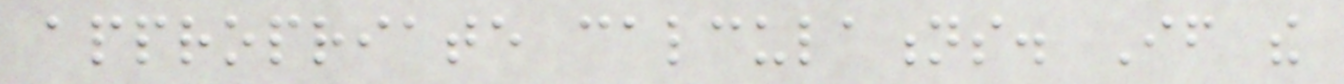appropriate calculations. If the
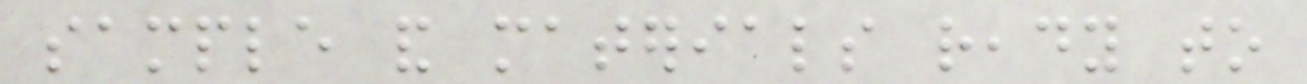sample and materials ready to
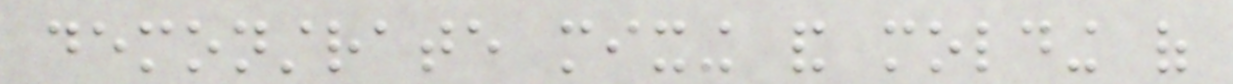demonstrate mixing and molding of
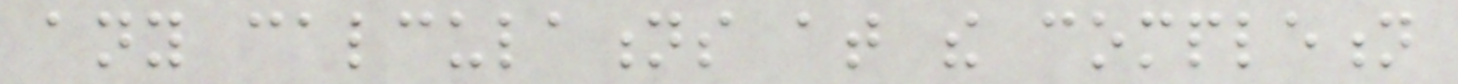any calculations at the completion
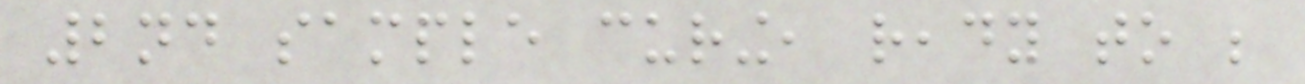2nd sample curing, ready to be
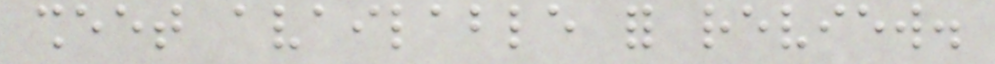sheet available for review.
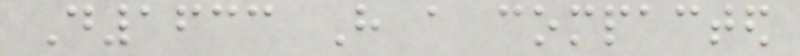D1633 Have a compacted
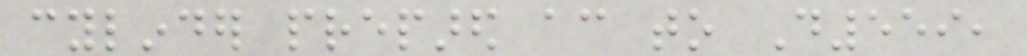cylinder prepared according to D559,
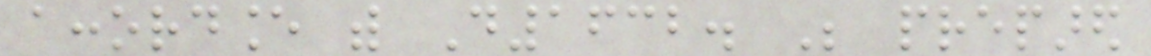accordance with D1632. Be prepared
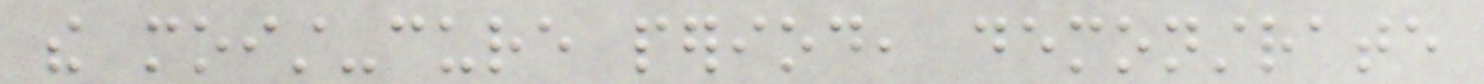the moist-cure period, demonstrate
